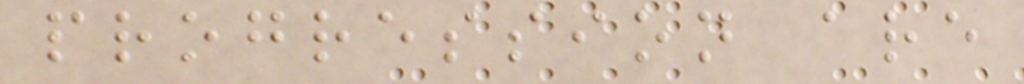progression are
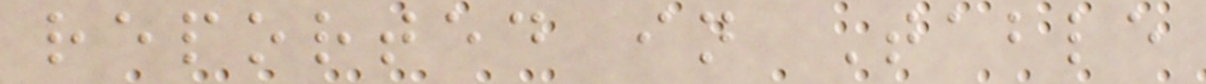reported in Table
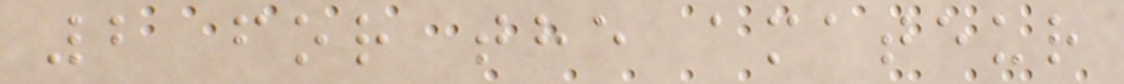2 for the amateur
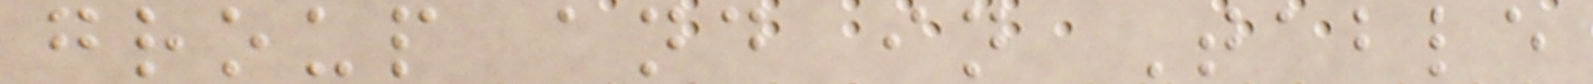group and in Table
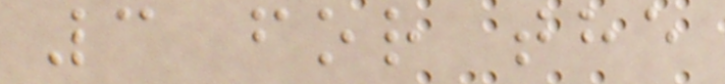3 for the
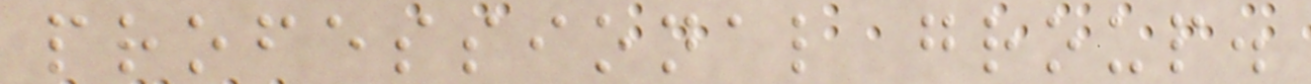professional group.
